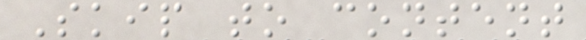Skip to content
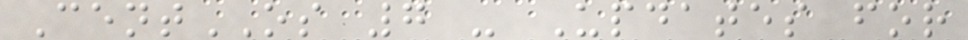CentOS 7 - Updates for
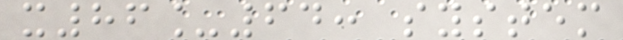x86_64: system
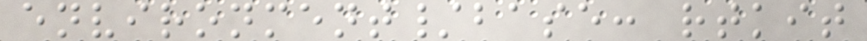environment/base: rtkit
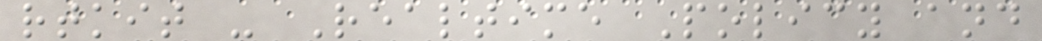rtkit - Realtime Policy and
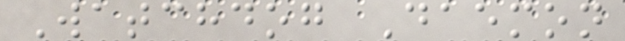Watchdog Daemon
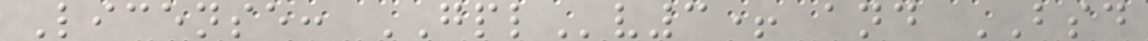License: GPLv3+ and BSD
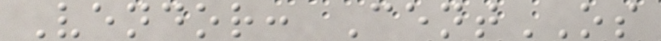Vendor: CentOS
